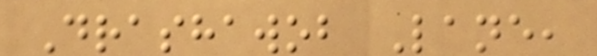Drashawob Lane,
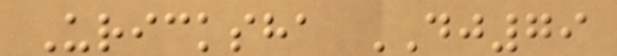Uricksha DJ79
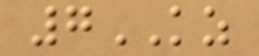7KZ
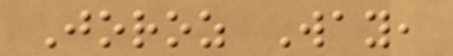Joroz Way,
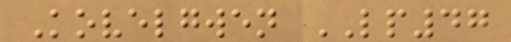Kovelgwen LP47
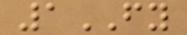1FY
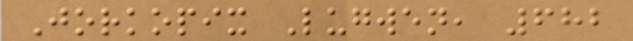Jorkopix Lugwen, 682
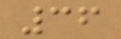36
